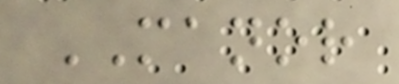MANOR
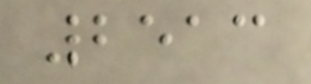2513
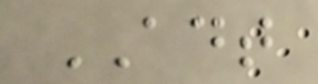ADT
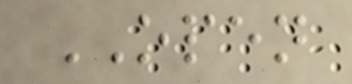OPEN
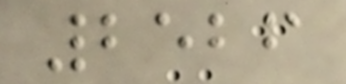2526
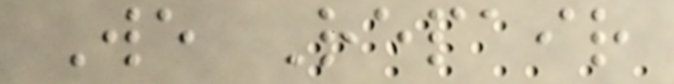We Repair
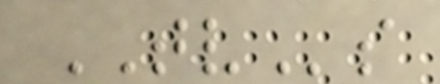TVs
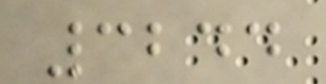3244
